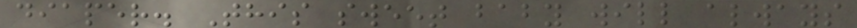diaper. This sweet baby will always
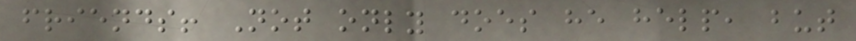friends! Not only does he help, but
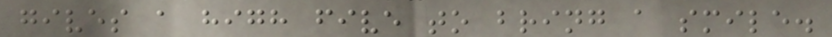gives a high five to bring a smile.
